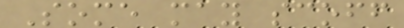Some may scoff
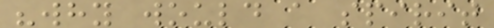"why would a spirit
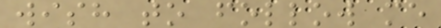wish to follow me
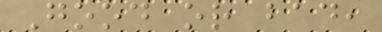Good or bad,
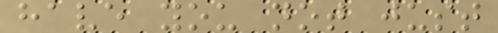have you not just
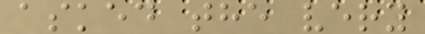asked the very
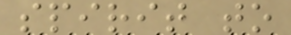spirit to
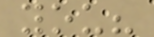you?
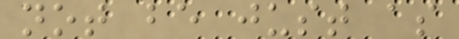not be just as
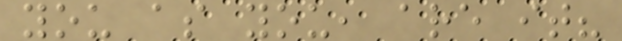you as you, are it?
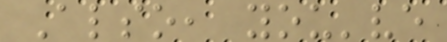Also, you've
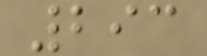293
